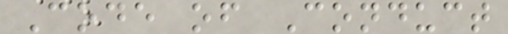Code of Conduct
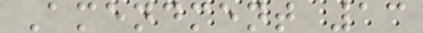Amendment 13
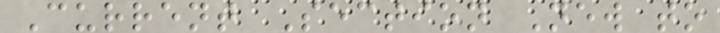Current Section New to
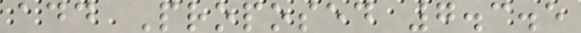add Proposed 7.3.5
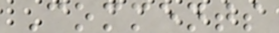Comments
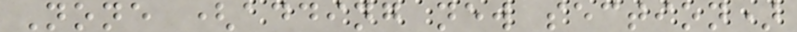None (adding new section)
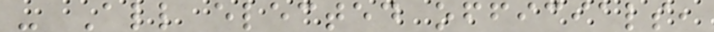- All elected officials,
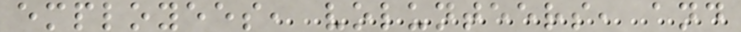employees, volunteers, and
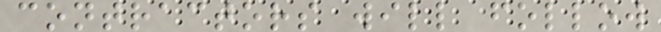contractors will follow
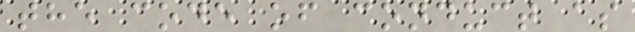the code of conduct as
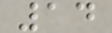14
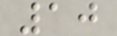10
